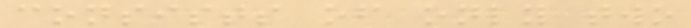consists of only two
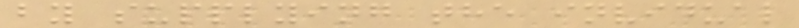by supplying the invidual
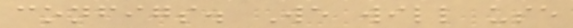configs. We will use
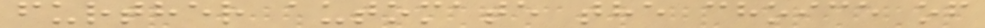further automate the choice of
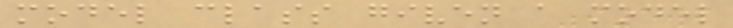model class given a model
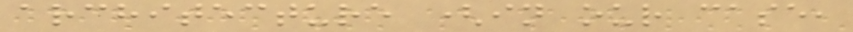architecture (in our case,
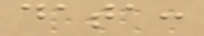data:
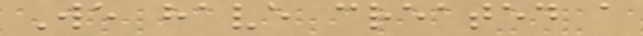We have created a
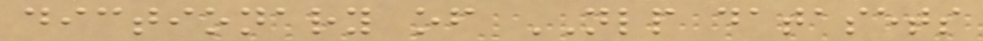dictionary of NLP datasets
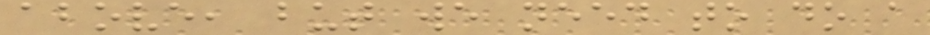above, but we need to do a
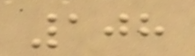108
